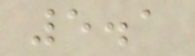5.1
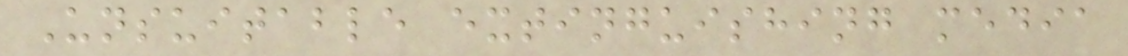Unsuitable extinguishing media
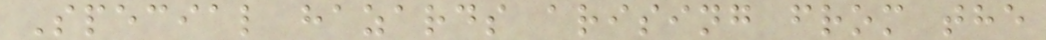Special hazards arising from the
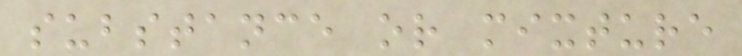substance or mixture
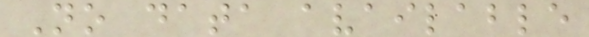No data available
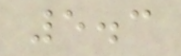5.3
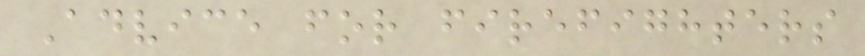Advice for firefighters
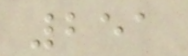251
